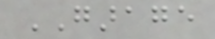GARAGE
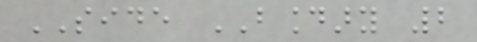SIDE BOUNDARY 2
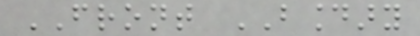FRONT BOUNDARY
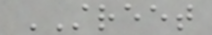STREET
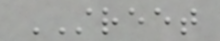STREET
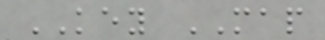KEY MAP
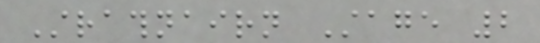Strathnairn Stage 2
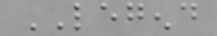LEGEND
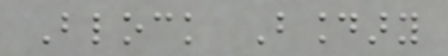Block Boundary
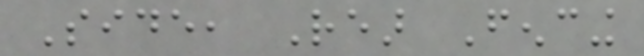Side, Rear Fencing
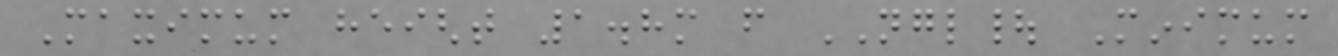Maximum height 1.8m from NGL| Minimum
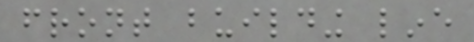front building line
